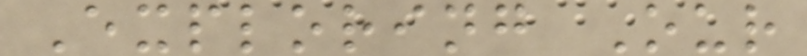Exploring Our
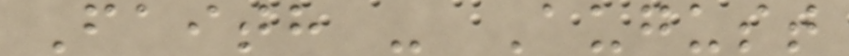Faith - August
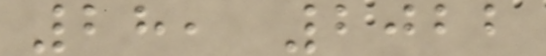28, 2022
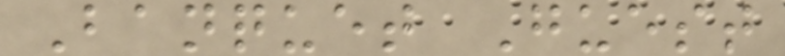Banquet Guest
